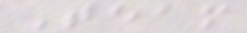Team
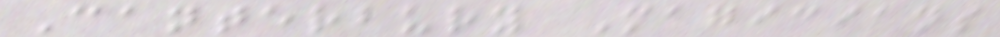Canterbury Magicians
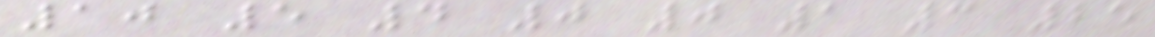10 5 4 0 0 1 3 25
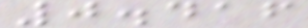0.416
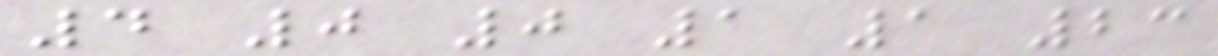4 0 0 1 1 23
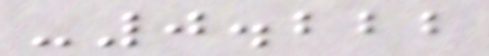-0.222
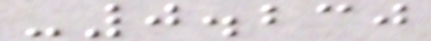-0.230
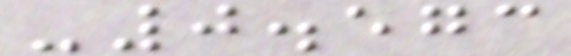-0.573
